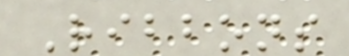Ribbons
